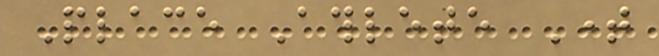Place Athlete Time
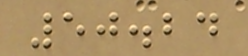50.24
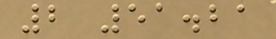2 51.21
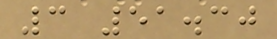3 51.30
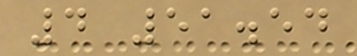4 51.54
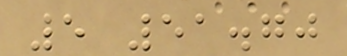5 51.70
